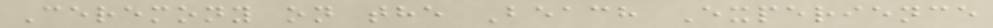Ceremony on the Beach Experience
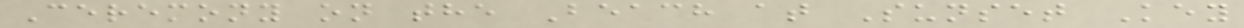Ceremony on the Beach at Sunset Key
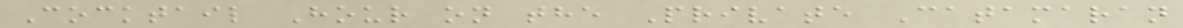Cocktail Hour on the Private Catamaran
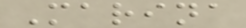Marina
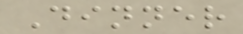Dinner
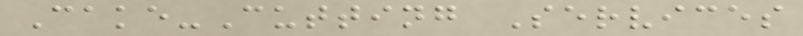Cake-Cutting Services
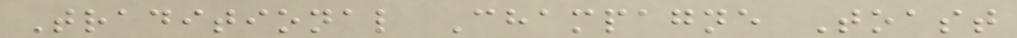Traditional Champagne Toast
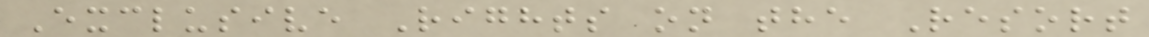Exclusive Rights on the Resort
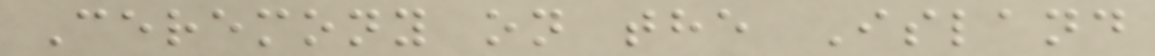Ceremony on the Island
